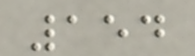154
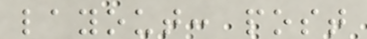layout: post
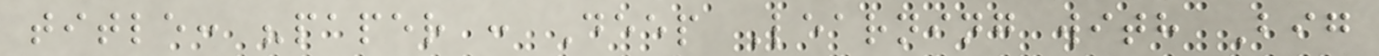title: "paper : Deep Learning with Big
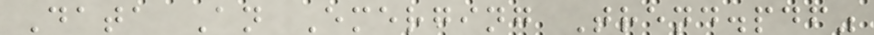Data An Emerging Trend.pdf"
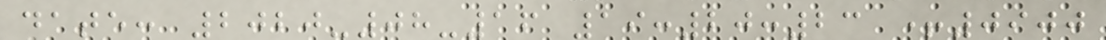date: 2020-08-16 19:20:23 +0900
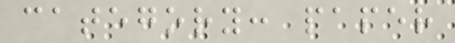category: paper
